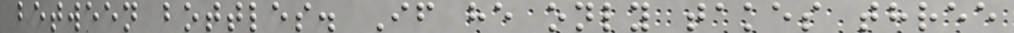between bottles. If he only takes three
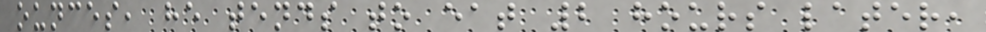ounces, he tends to eat 2 hours later,
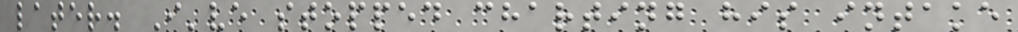later. I've stopped charting his intake
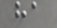ha
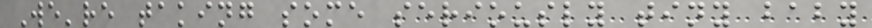We're taking some seriously tiny baby
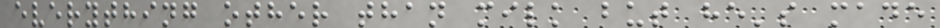everything other than milk but he's made
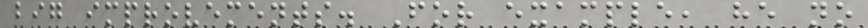big improvements. For example, he no
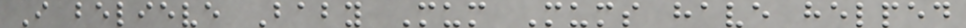I believe Baby Mum Mums have helped
